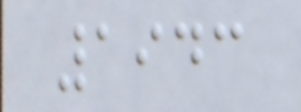1943
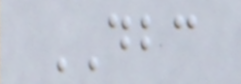DBC
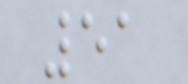51
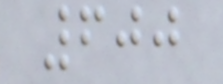600
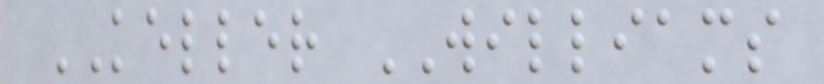KELLER WILLIAMS
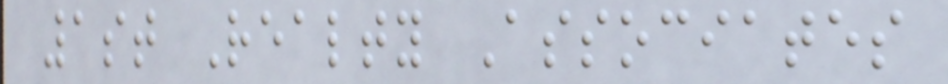1st Realty Associates
